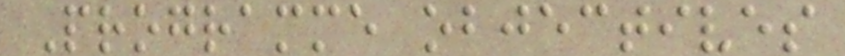Programme objectives
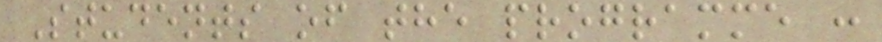Students of the programme :
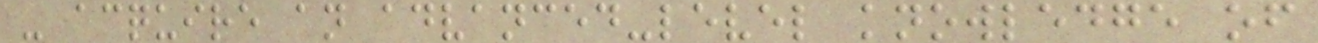- acquire an advanced-level knowledge of
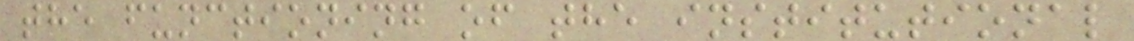the functioning of the institutional
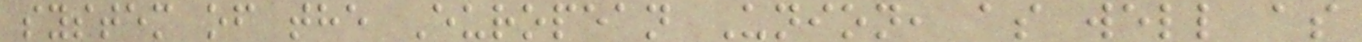system of the European Union, as well as
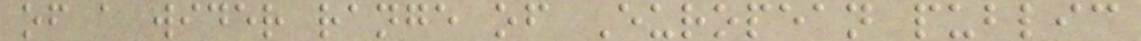of a wider range of European public
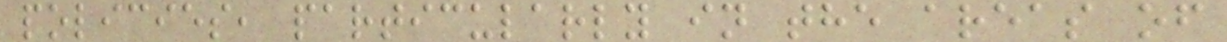policies, particularly in the areas of
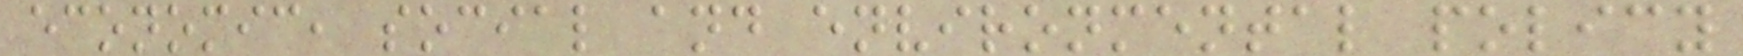economic, social and environmental policy
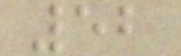52
